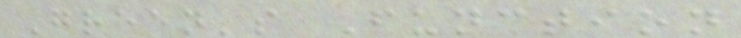Green's Function
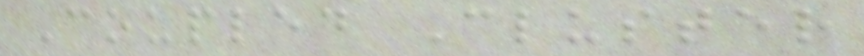Coupled Cluster
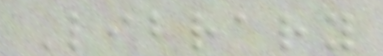Library
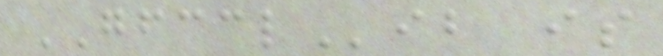GFCCLib is
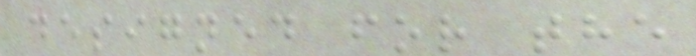designed for the
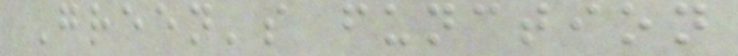Green's function
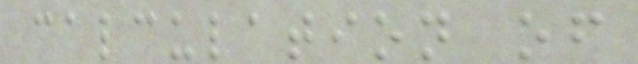calculation of
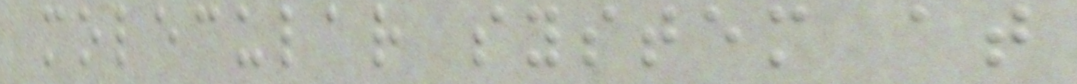molecular system at
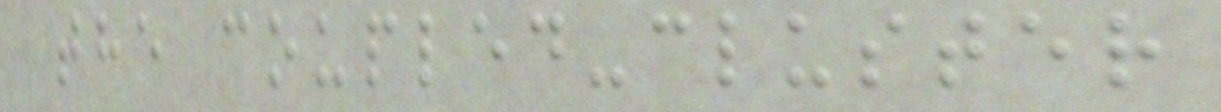the coupled-cluster
